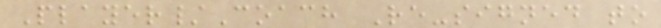Player/Coach Re-signed to
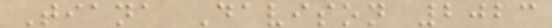Tiana Davison 2023
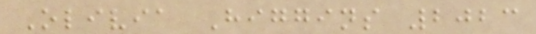Olivia Higgins 2023
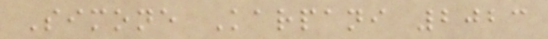Simone Karpani 2023
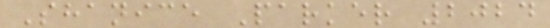Shanice Parker 2024
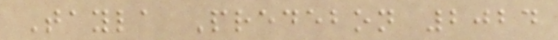Tayla Predebon 2024
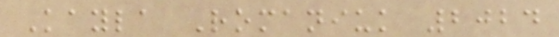Kayla Romaniuk 2024
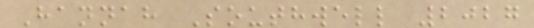Hannah Southwell 2027
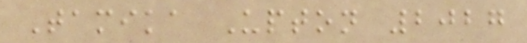Tamika Upton 2027
